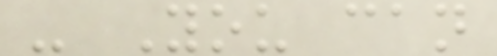- You can
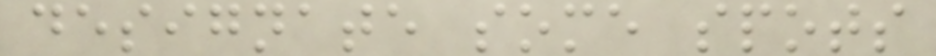designate some spots
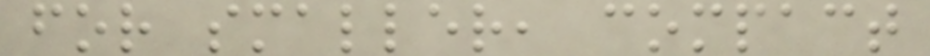for smaller, compact
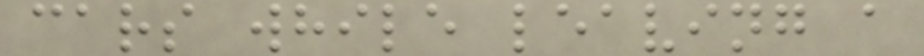cars while leaving a
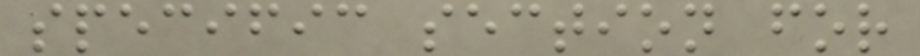specific section for
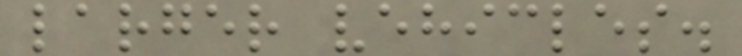larger vehicles.
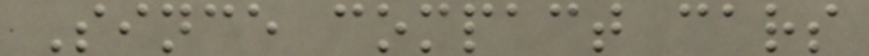Since compact cars
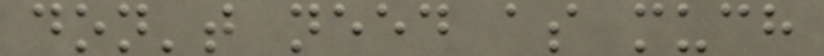don't need as much
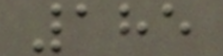185
